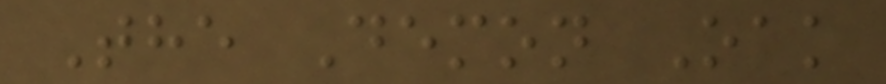The Demon Oak
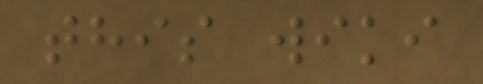this wiki
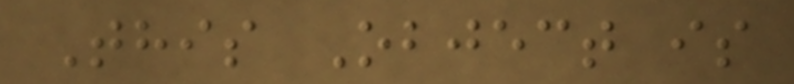This Object is
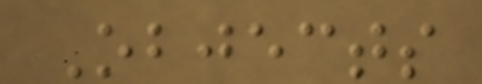Objects
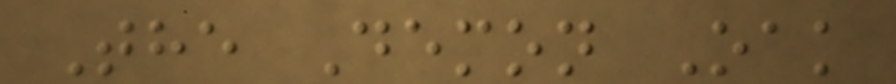The Demon Oak
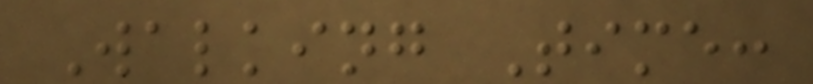Walking Time:
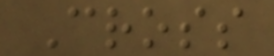Cross
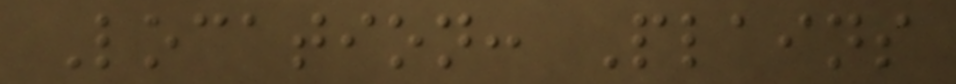Location: Plains
